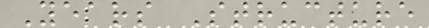Years Structure
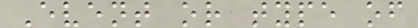Event or type of
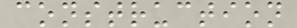construction
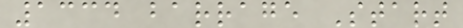1334 barrage Start
